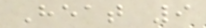Heat 9
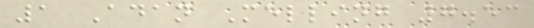1 Adan Melling 7.53
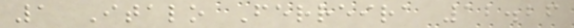1 Italo Ferreira 12.26
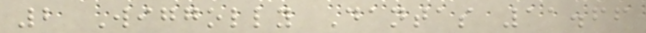2 Wiggolly Dantas 11.66
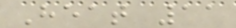Heat 11
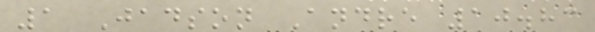1 Jadson Andre 10.83
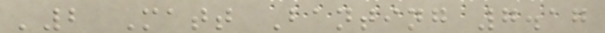'2 Matt Banting 7.17
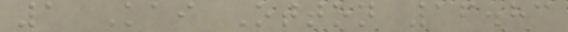1 Kai Otton 16.83
